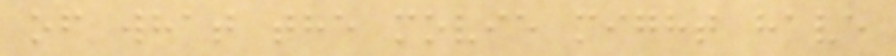of what the movie might have
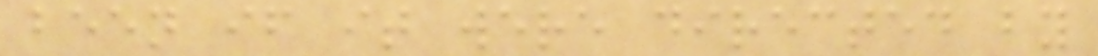been if it were directed by
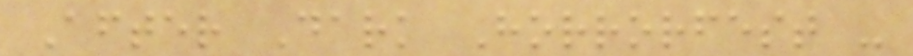After Dark Horrorfest -
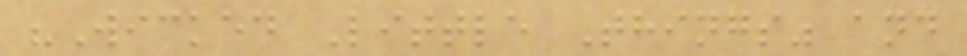"Wicked Little Things" and
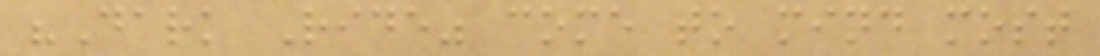"Dark Ride" come to mind most
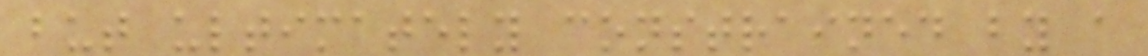but ultimately constrained by a
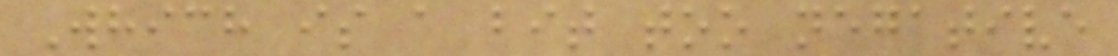Which is a bit too negative
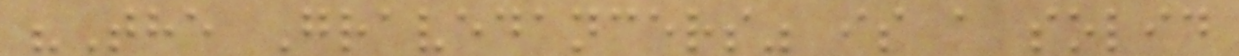"The Gravedancers" is a solid
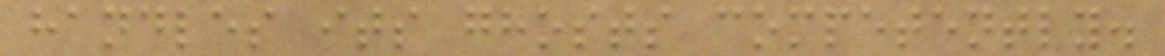handles its ghosts competently.
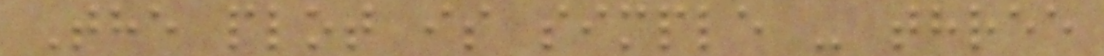The plot is simple - three
